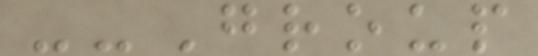--Group
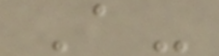A-
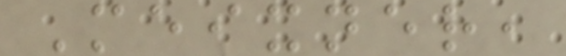Meixner,
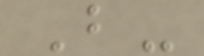B-
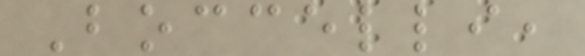Boccelli,
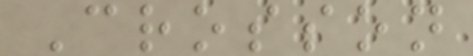Crosson
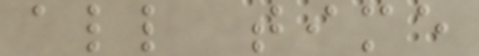all time
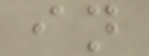in
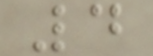4
